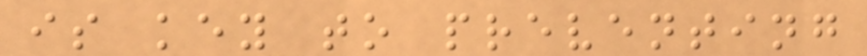is key to preventing
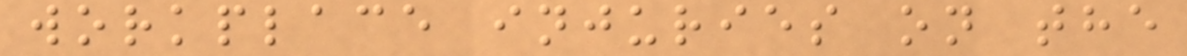workplace injuries on the
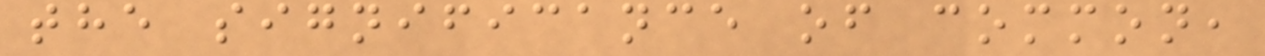the significance of common,
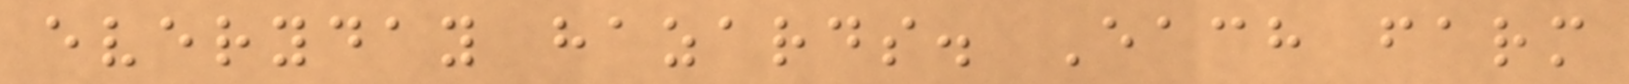everyday hazards. Each farm
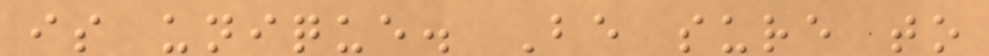is unique. Be sure to
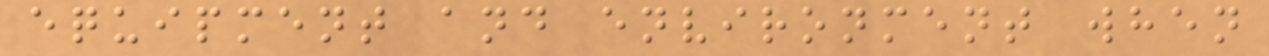equipment and environment when
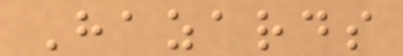Hazards
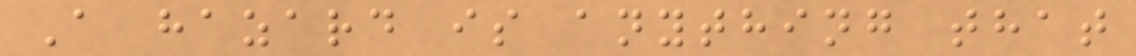A hazard is anything that
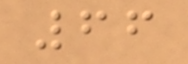66
